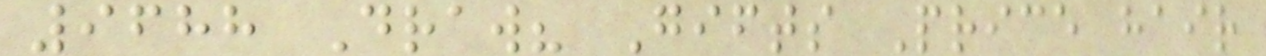9688 Draw? Gifts Price hair
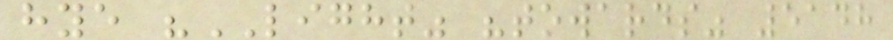hye "LIGHT" "towards" 5148
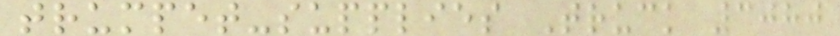trumpet-supplies Truck 3080
